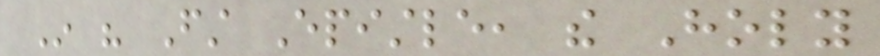In his First Epistle, the Holy
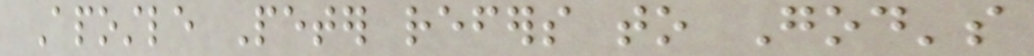Apostle Peter refers to God's
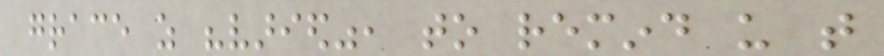grace as "varied", to remind us that
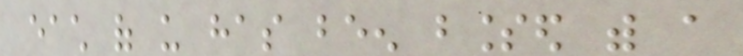each of us has been blessed with a
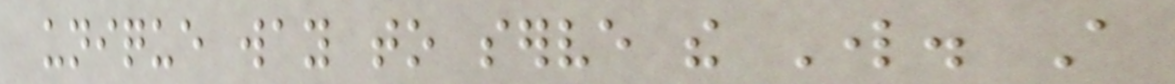unique way to serve the Lord. A
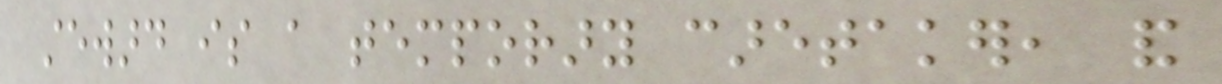steward is a temporary caretaker, and
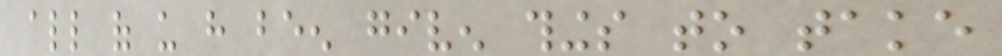all of us have been given things to take
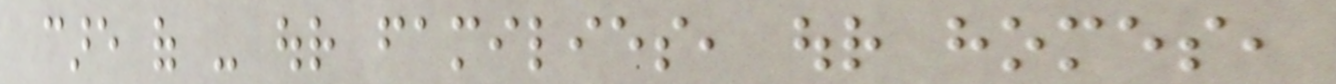care of - our families, our homes,
